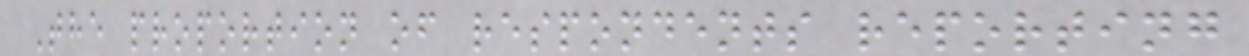The proportion of respondents reporting
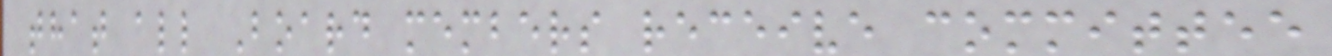that all Board members receive committee
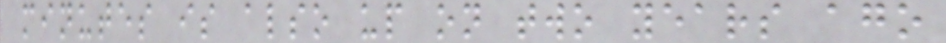minutes is also up on two years ago
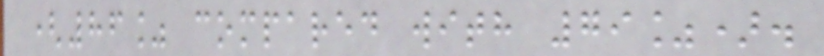(86% compared with 79%).
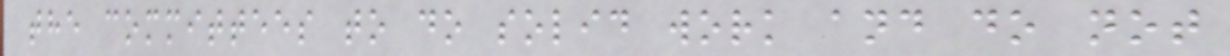the committees to do solid work and do not
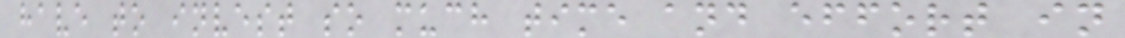have to invest so much time and effort in
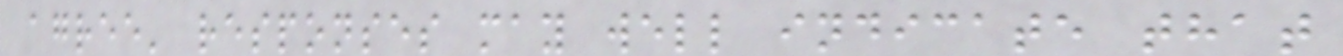agree' responses may well indicate that
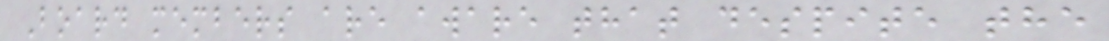Board members are aware that despite the
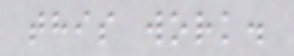this work.
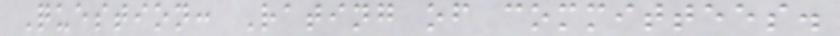Question: Rating of committees.
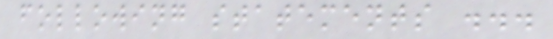following statements ...
